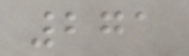271
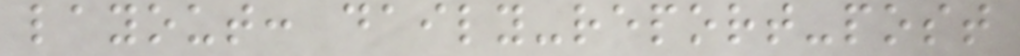layout: daily-report-post
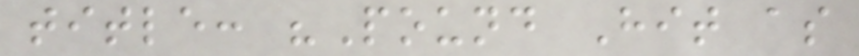title: "Pound Hit as
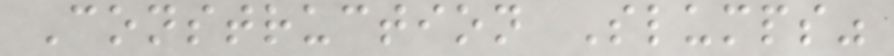Construction Slumps"
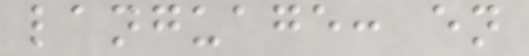language: en
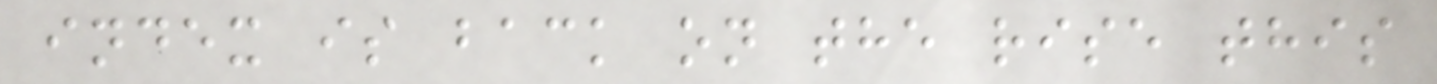index is back on the rise this
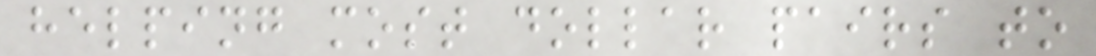helping most dollar pairs to
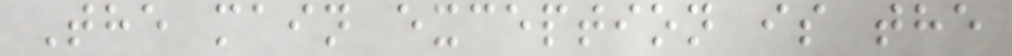The main exception is the
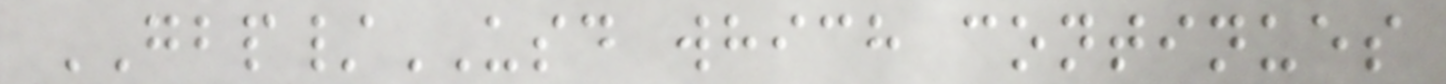GBP/USD which continues
